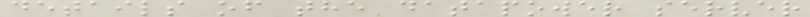details of the datapower server
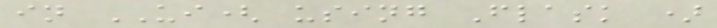in UI( using Flask )
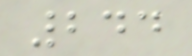244
